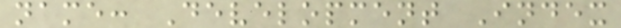name: Development Index
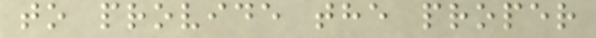to provide the proper
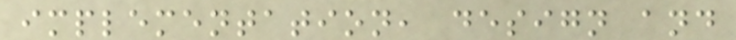implementation, design and
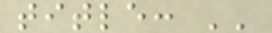title: ''
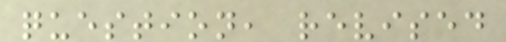question, revised
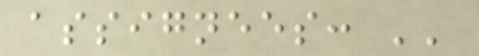assignees: ''
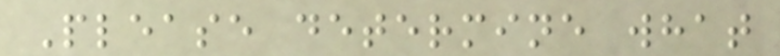Please determine what
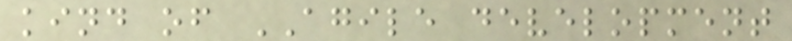kind of AGILE development
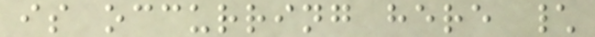is occurring here \
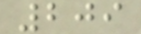209
